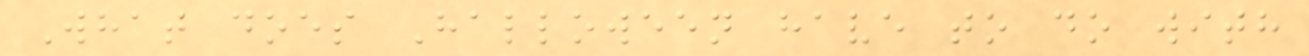What does Halloween have to do with
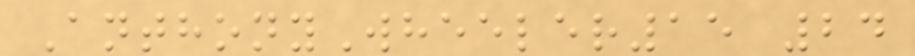AnthonyWheeler15 24
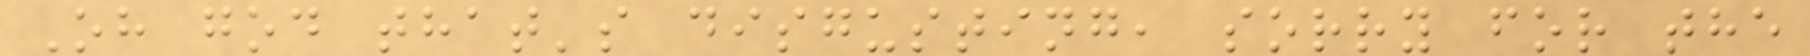Oh god that's disgusting, sorry for the
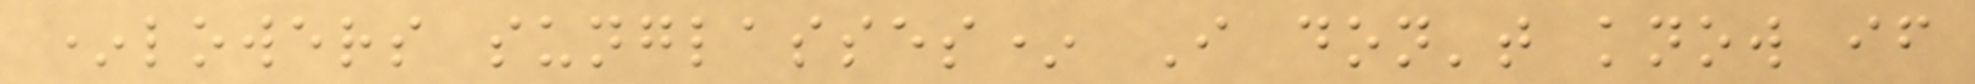*lowers sunglasses* I don't know if
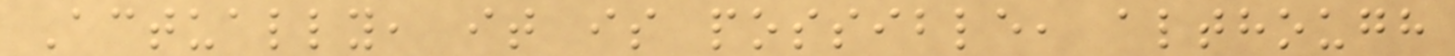Actually, it is possible, although
